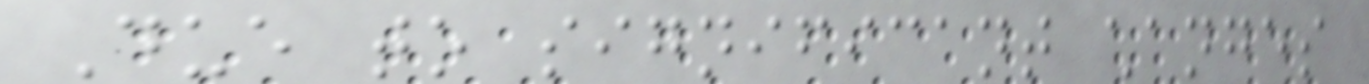Due to significant changes
